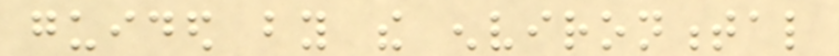guided by the environmental
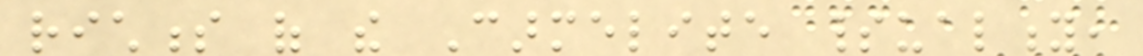richness of the Carmelite spirituality,
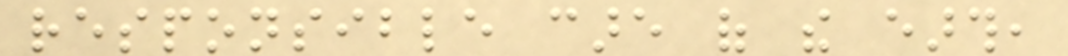responsible care of the earth,
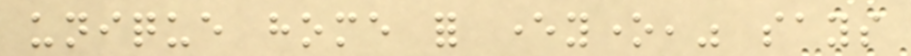unique home for everyone," says
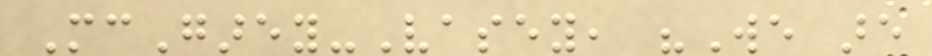McGarey-Vasey, "We are
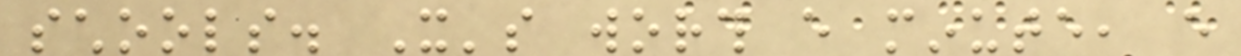schools. It's worth every minute, every
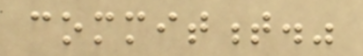commitment."
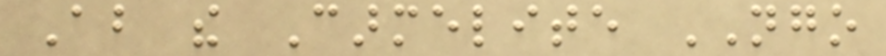About the Carmelite NGO
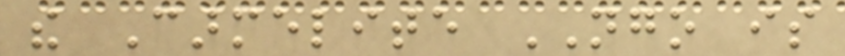the Carmelite NGO is
